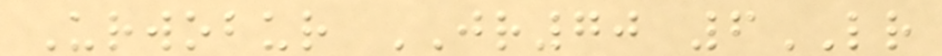Urwobur JR70 6LR
